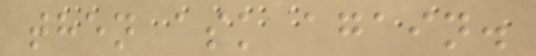then ask again.
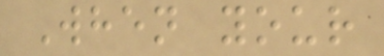When your
